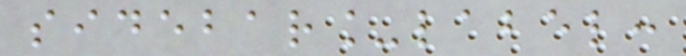sidebar_label:
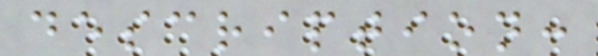description:
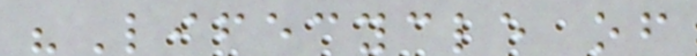"Lifecycle of
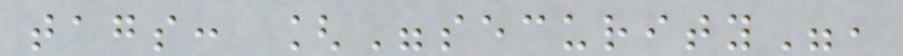tags: ["security",
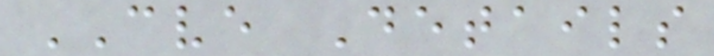CVE Details
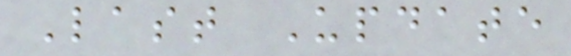Last Update
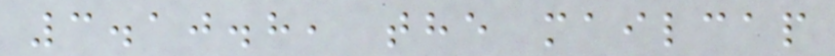3.10.8, the mailcap
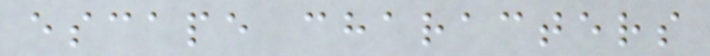escape characters
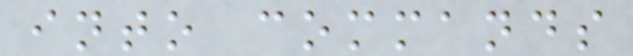into commands
